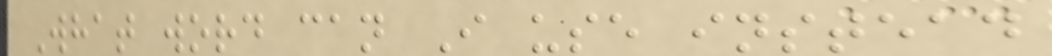What word can I use instead
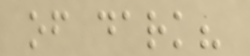of dark?
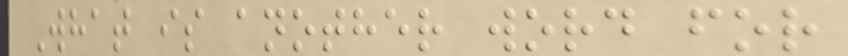What is another word for
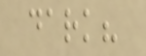dark?
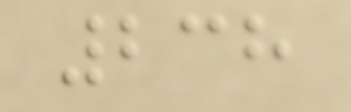238
